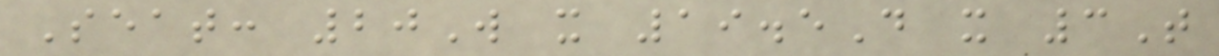Seat: 20W x 19.5D x 3T
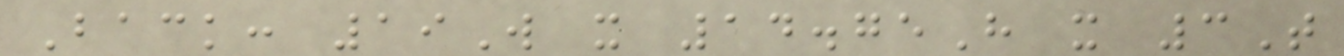Back: 19W x 14.75H x 3T
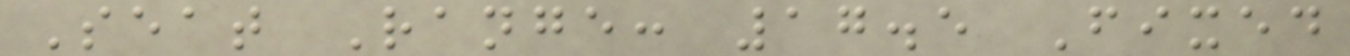Seat Range: 17.5 Fixed
